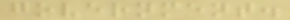government.
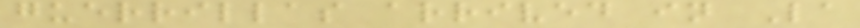guerrillas arrived in La
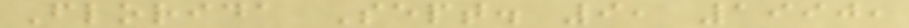Florida Sept. 9, 1990,
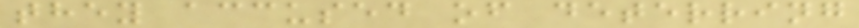they accused of deterring
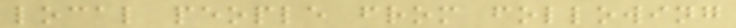local people from following
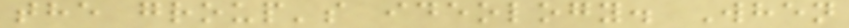the group's ideology. When
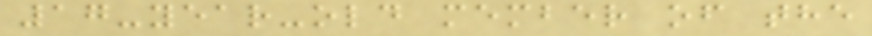17-year-old member of the
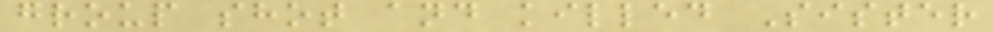group shot and killed Sister
